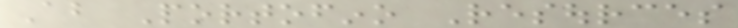About Portofino Resources
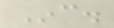Inc.
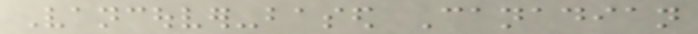Vancouver-based Canadian
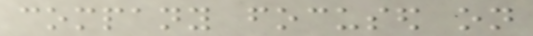company focused on
